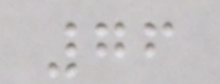76
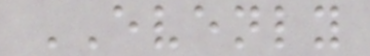EVENLY
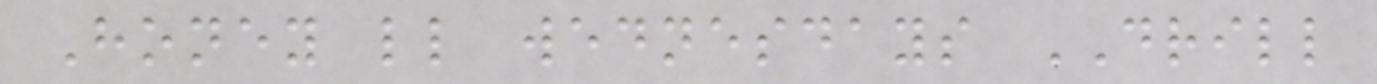Honey ll wednesdays DRILL
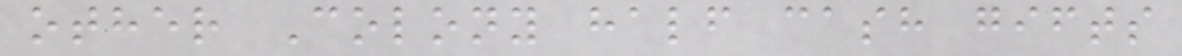other Colony half cash gifts
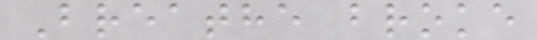Breathe broke
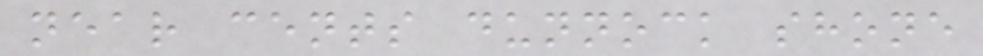near cents dunnock shone
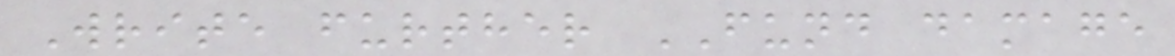Write further FUND damage
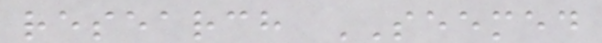research SEEMED
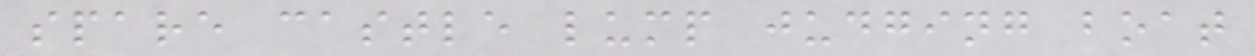spare castle lump judging boat
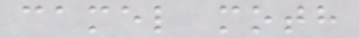camel moth
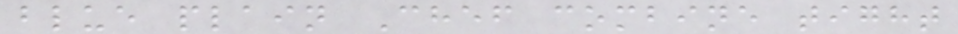blue plain Chef combine tight
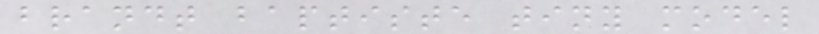brandt baptiste tiny model
